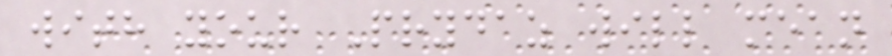with your Prydaz will mean
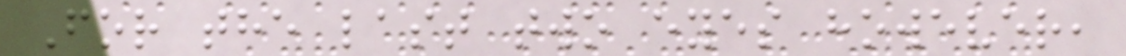For the last two eyes however,
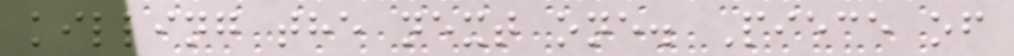killing the next one. Piece of
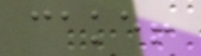cake!
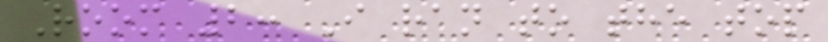Room 2: I ran to the top
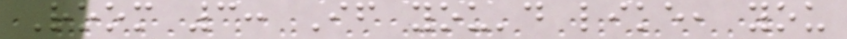Room 3: If you'd like, you
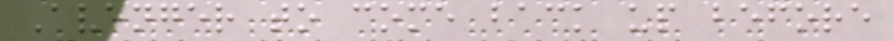Avenger to come back up before
